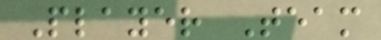Player Team
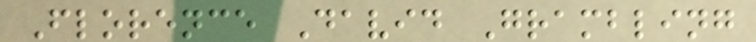Florence David Grambling
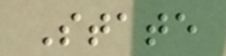State
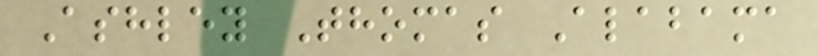Ashley Thomas Alabama
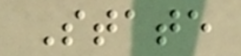State
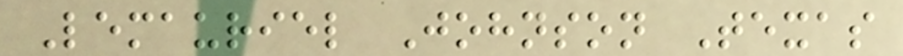Lemauriel Johnson Texas
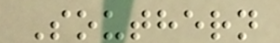Southern
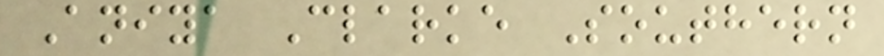Aniya Clarke Southern
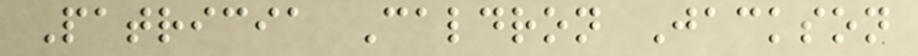Patricia Caldron Jackson
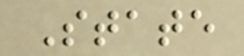State
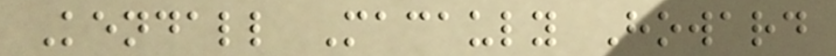Kendall Macauly Howard
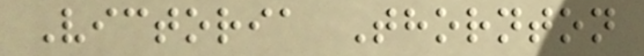Victoria Thornton
